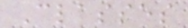Classes
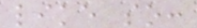like so:
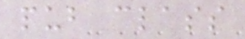pub class
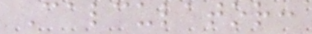Calculator:
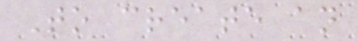To create an
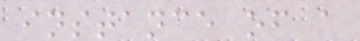instance of a
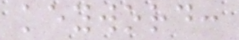keyword:
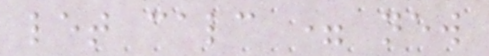let calc = new
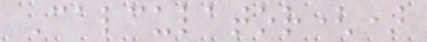Calculator()
